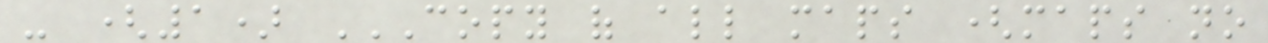- (1) COPY OF ALL MAPS (MAPS NO
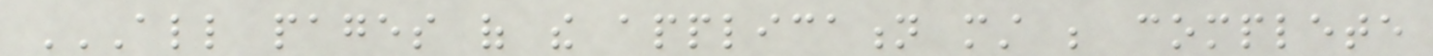ALL PAGES OF THE APPLICATION MUST BE COMPLETE
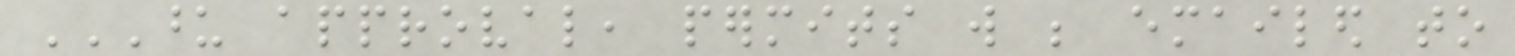UPON APPROVAL, PERMITS WILL BE EMAILED TO
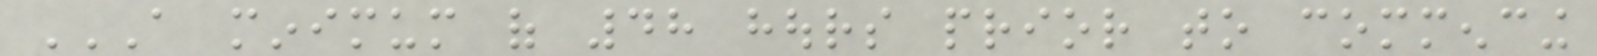A MINIMUM OF 48 HOURS PRIOR TO COMMENCING
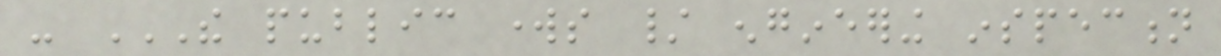- THE PUBLIC WORKS / ENGINEERING INSPECTION
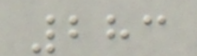283
